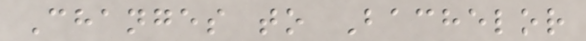Changes to Bachelor
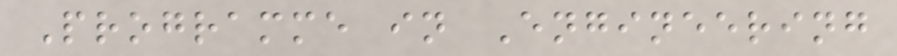Programme in Engineering
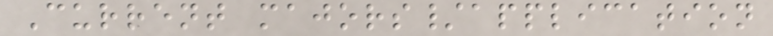Current majors/application
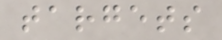targets
